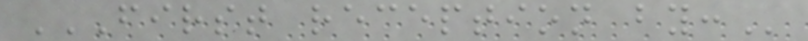FIRST RECEPTION BY:
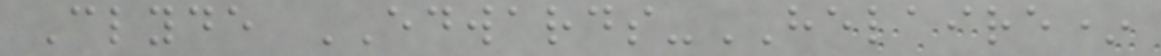Clyde EDWARDS-HELAIRE*
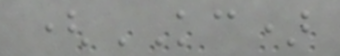(KC)
